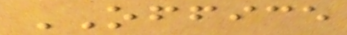OFFICE
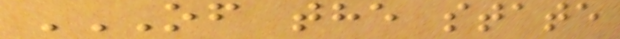OF THE STATE
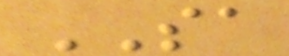SA
